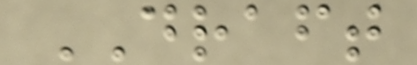DRAFT
